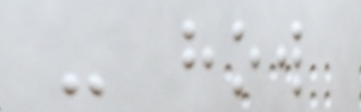- how
